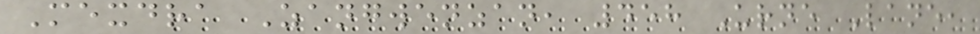Mexdra Zangwenzan, 458 Urne Lane,
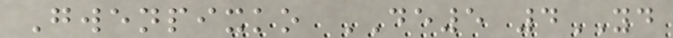Gwenpixko DE5 4YD
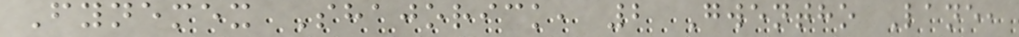Fynemex Shajorick, 2 Gwentho Lane,
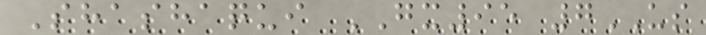Shashaqui GX95 7US
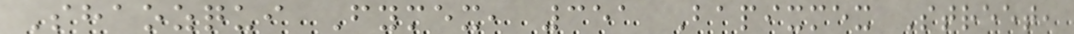Shaozqui Fymex, 351 Bapixmex Street,
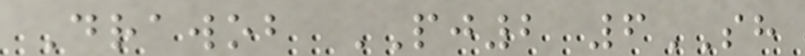Drawob PJ2 6SH
